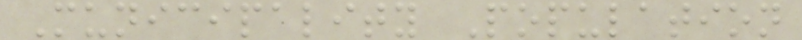Municipality Population
